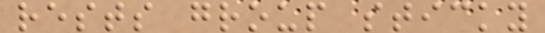rests group sticky
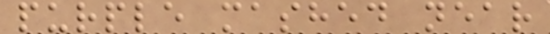purple mashed near
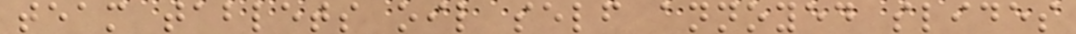team tablets oil self annoyed slides
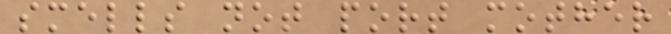smells not port mother
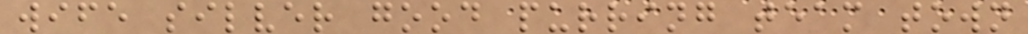wife silver good purring team town
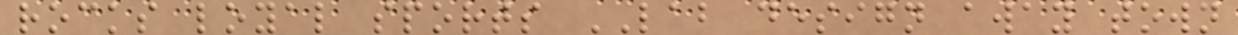rocks loyal sports LAB design away town
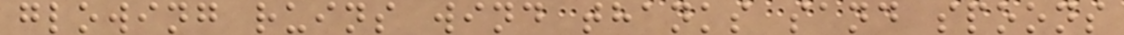glowing ruins wind thanks sand spoons
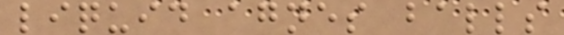liquid agnes balls
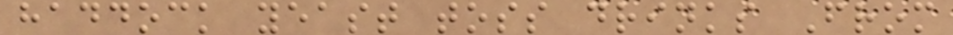haddock yeast toss drinks From
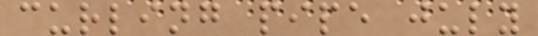curling pipe july
